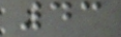43
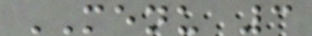MENU 3
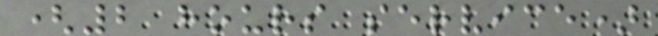(2 hours service)
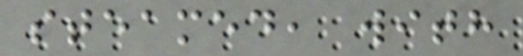steamed, with
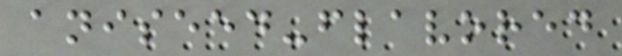aniseed-flavored
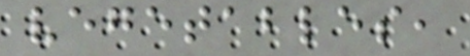vegetables,
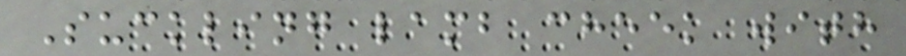Suckling lamb cheek with
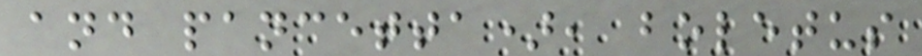and pancetta), boletus
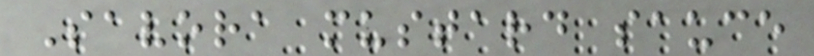Savora mustard sauce
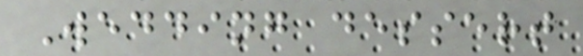Wedding dessert
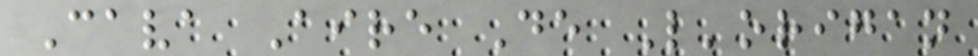Cava Aire De L'origan
